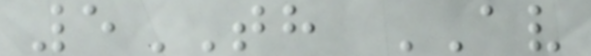5TH AV
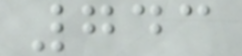743
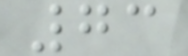73
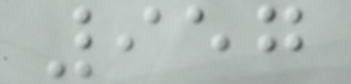957
